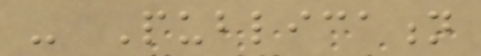- Publication
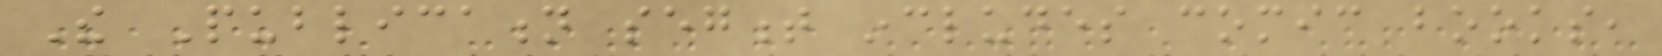The Publication segment includes comic books,
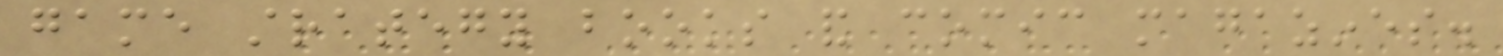game strategy books and comic magazines.
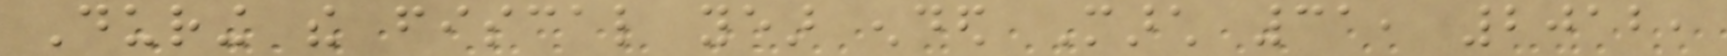During the fiscal year ended March 31, 2012,
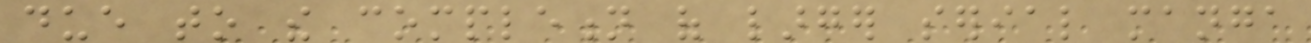due to the completion of larger serial manga
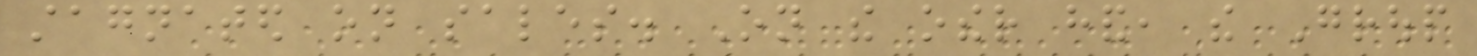stagnated on sales. On the other hand, the Group
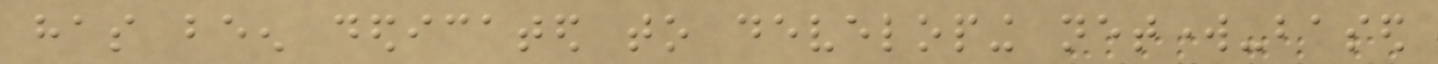has been dedicated to developing network-based
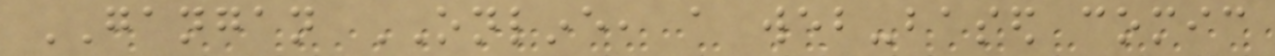GANGAN ONLINE, a web-based comic
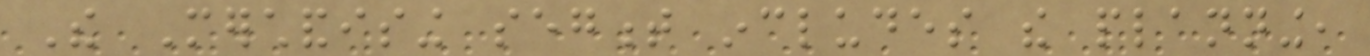The Merchandising segment includes the planning,
